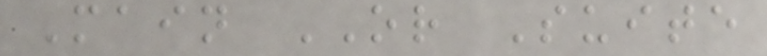Main OR Suite
